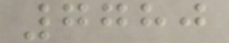7780
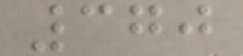370
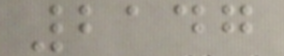2147
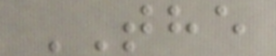THE
